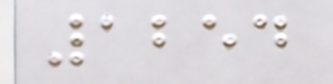1254
